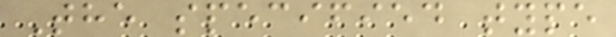The specified type
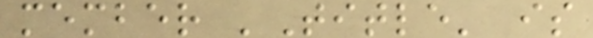member 'Title' is
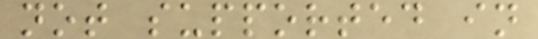not supported in
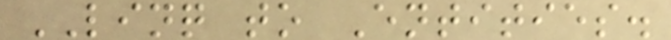LINQ to Entities.
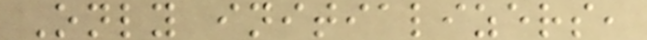Only initializers,
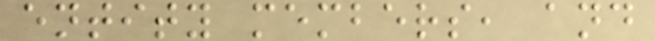entity members, and
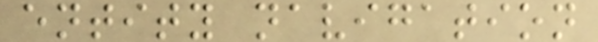entity navigation
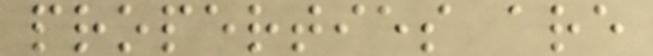properties are
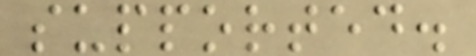supported.
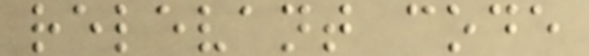relevant code
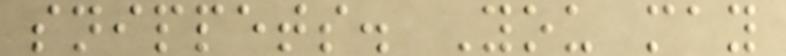snippets. You may
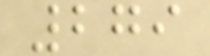279
